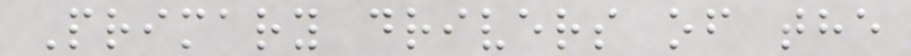Primary drivers of the
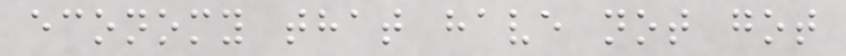economy that have not got
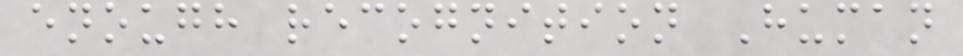enough recognition Human
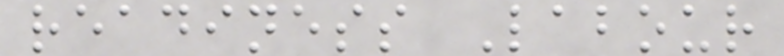readiness Labour
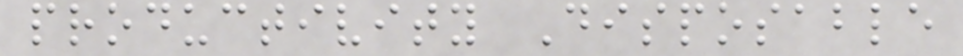productivity Disposable
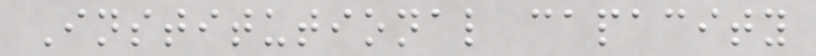Institutional capacity
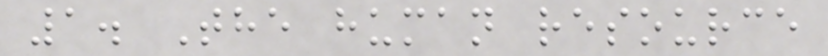1. The human resource
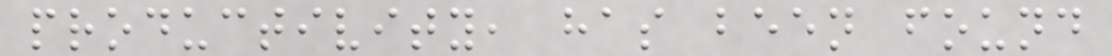productivity, has been found
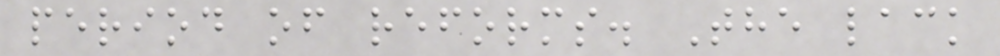period of reforms. The lack
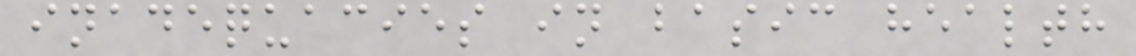inadequacies in basic health
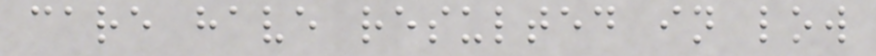care have resulted in low
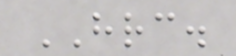HRC.
